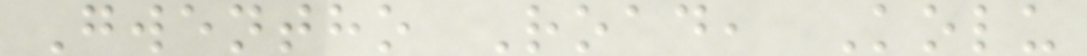Gwentho Road, Kolu
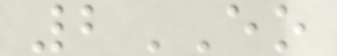2EO
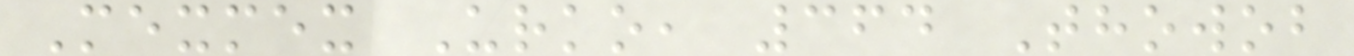Mexmex Urko, 364 Thowob
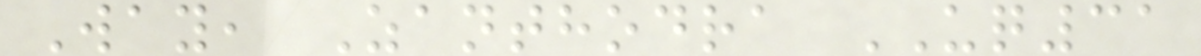Way, Zanthodra UQ31
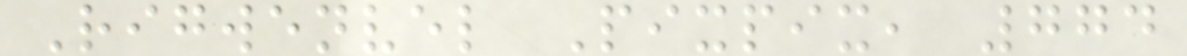Rigwenvel Pixpix, 774
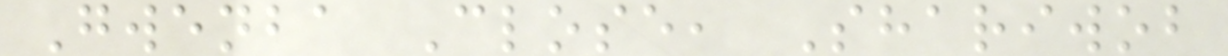Gwenba Close, Shariwob
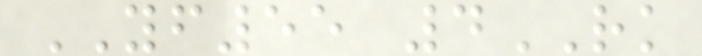YF55 4RK
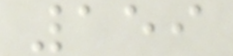159
